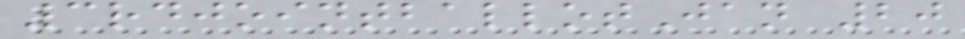3rdjointballotJan 20
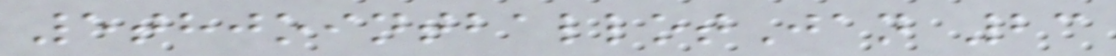5thjointballotJan 23
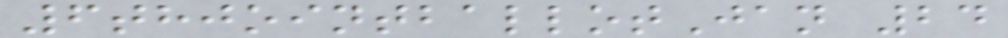6thjointballotJan 24
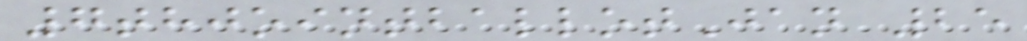7thjointballotJan 25
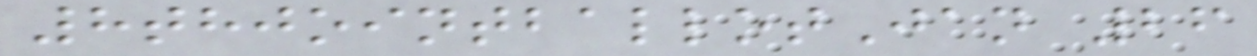8thjointballotJan 26
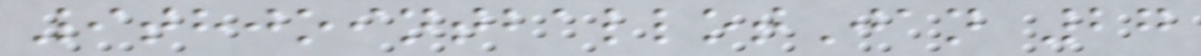9thjointballotJan 27
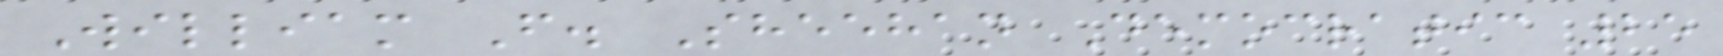William F. Sheehan Democratic 25
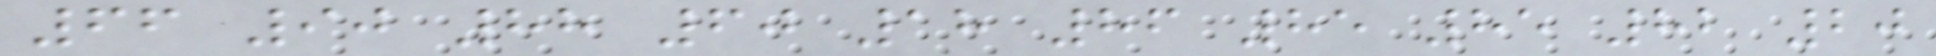66 90 88 60 18 86 85 85 82 20
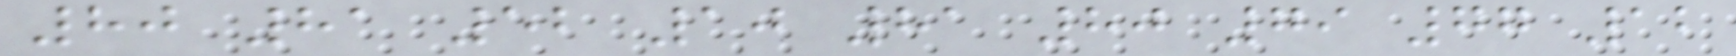80 81 52 10 81 80 79 77 12
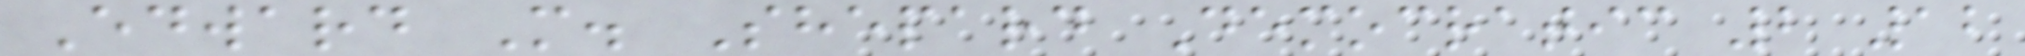Edward M. Shepard Democratic 2 12
